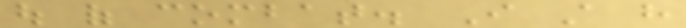out of combat. I still have
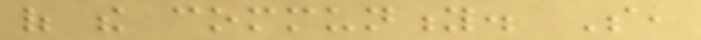of the community. So,
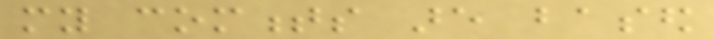my comments are based
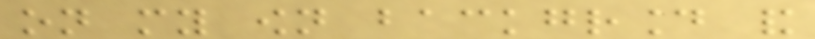on my own background and
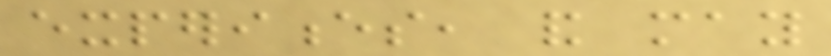experiences, and may
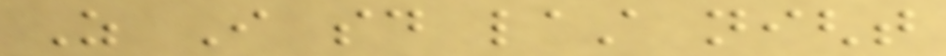As I said last night
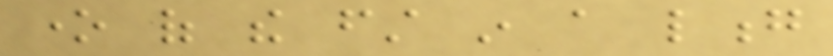one of the first in a long
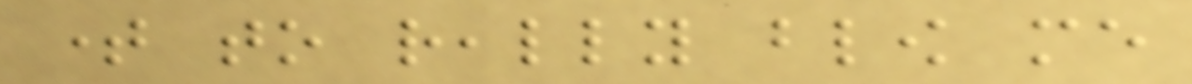time to really blow me
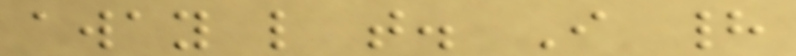away like that. I had
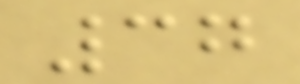37
